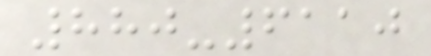880-6110
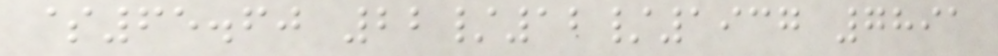$65.60 22/12/1937 7891
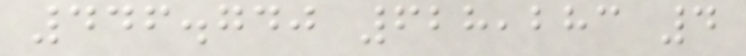446.740 628,283 4
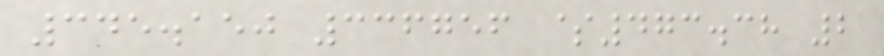345.150 336756 $473.38 2
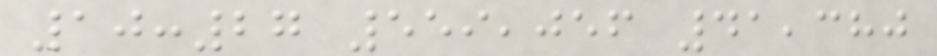10:27 559,056 41,380
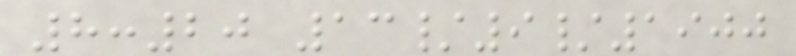8:20 13/9/1900
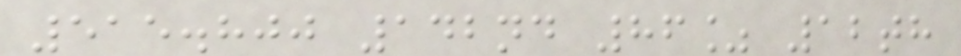515.800 142nd 86% 12th
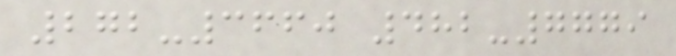272-3660 482-7779
